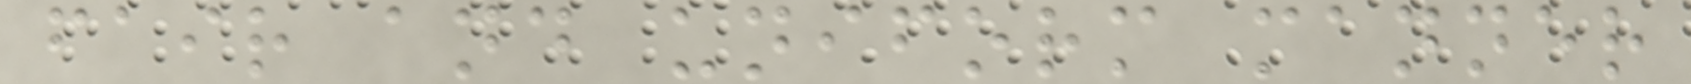fair and uniform manner
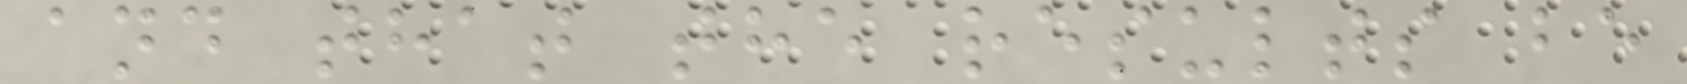and that the results be
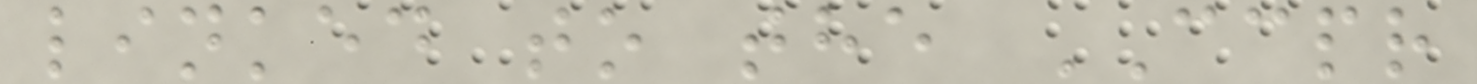linked to the CCPR
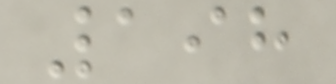198
